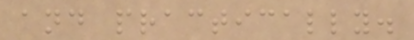and practically.
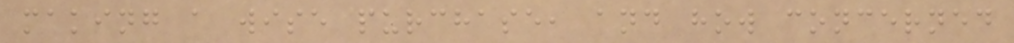making a wise purchase, and how concerned
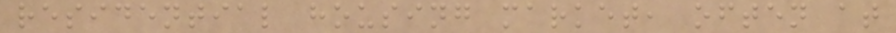residential housing market, often at
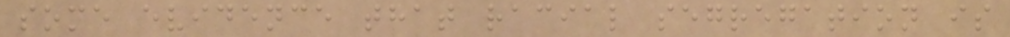some evidence that racial segregation is
